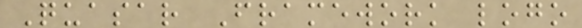Quasar Framework logo
